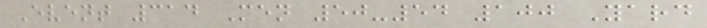Event 314 Men 50-54 100 Yard
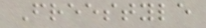Freestyle
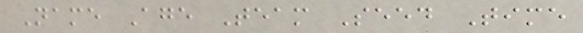Name Age Team Seed Time
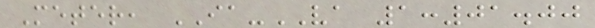Meter, IA-VA 1:01.00
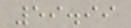59.99
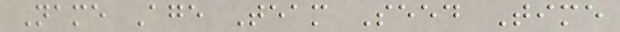Name Age Team Seed Time
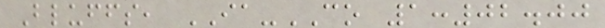Bluffs, IA-CO 1:02.00
